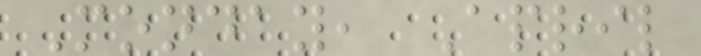Monday, April
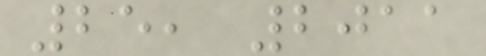25, 2011
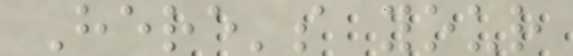Here's your
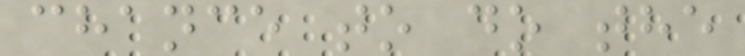chance to do the
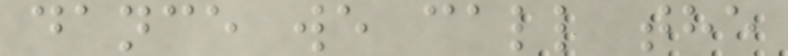dance we call the
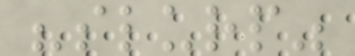"slurp"
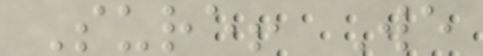Sure! We
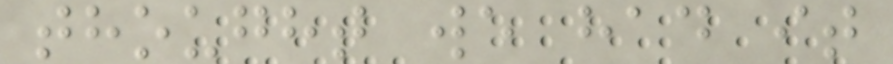thought we had it
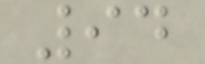94
